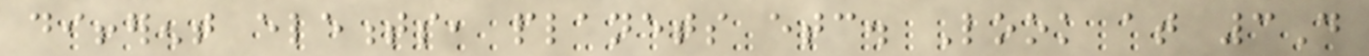different elements, planets etc. Look at 3D
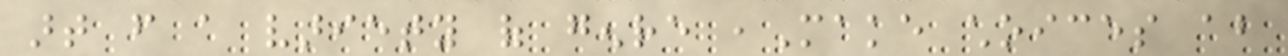art from a variety of genre ,Make choices about
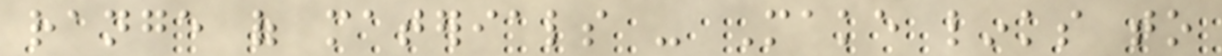range of materials - Make links to
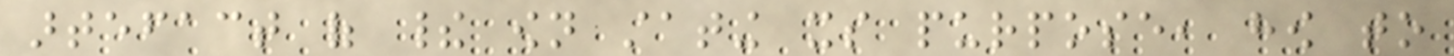artefact of their own stating its purpose, how to
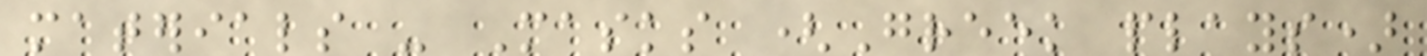materials - Masks (Greek plays)
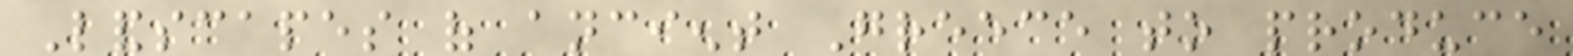Landscapes of ancient Greece to produce
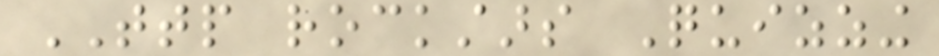TTP rockstars Quizzing
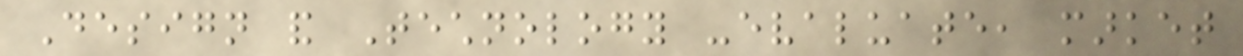Design and Technology -evaluate, market
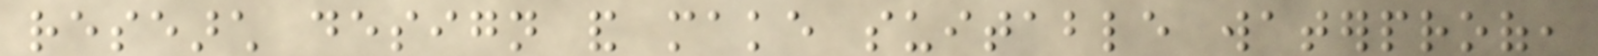research design and make suitable waterproof,
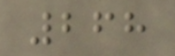268
